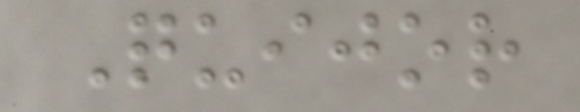Quijor
